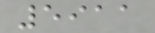5911
